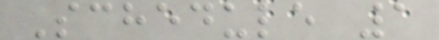Schedule 1
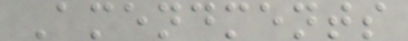Amendments
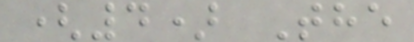(4) The
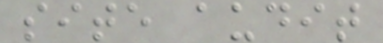site audit
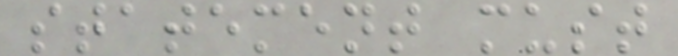statement must
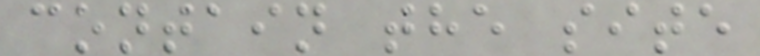contain the site
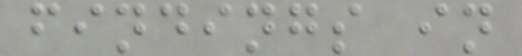findings in
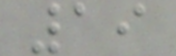19
